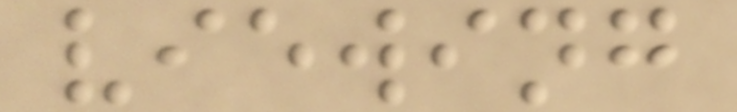viewing
